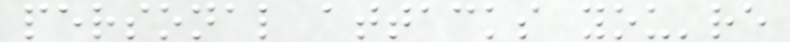personal attacks you're
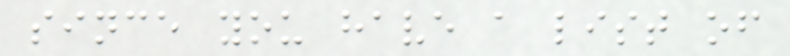since you have a list of
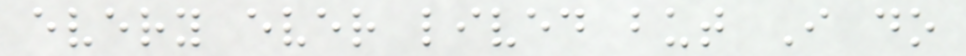every ever lived but I do
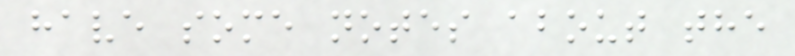have some notes about the
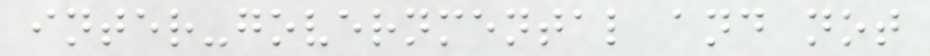inter-governmental and not
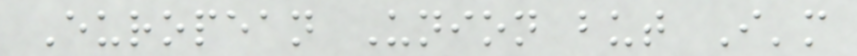European Union but I'm
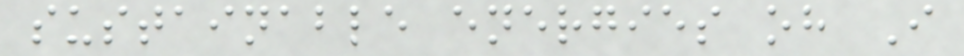sustainable energies oh I
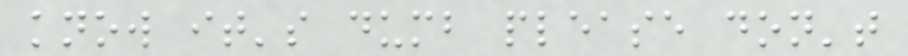know it's dumb please don't
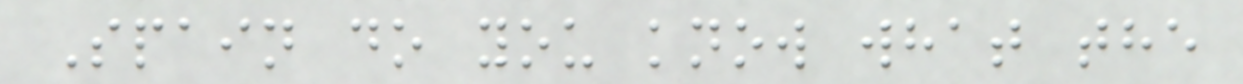Spain do you know what the
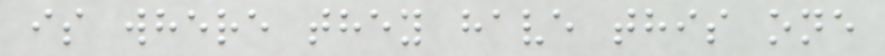is where they have this one
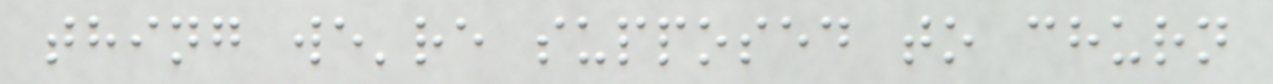thing we're supposed to churn
